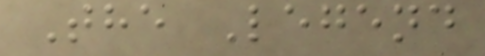The Legend
